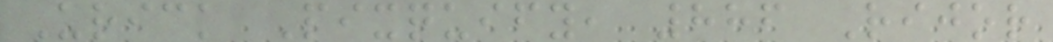Urick Pixquify, 886 Rijor
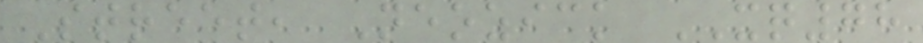Street, Neozick XQ78
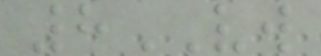8VW
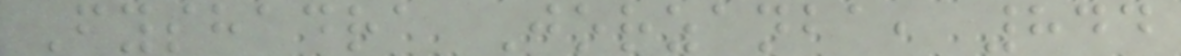Fyshadra Jorzanba, 844
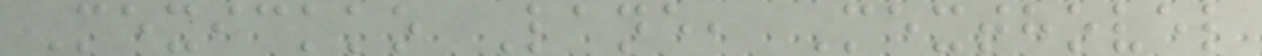Mexickko Lane, Mexthovel
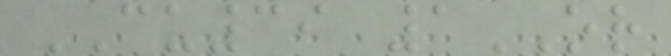CU39 1OR
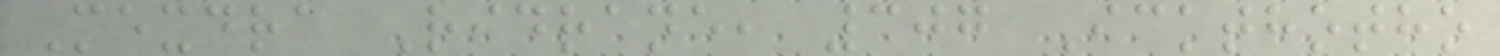Mexdra Ridrane, 307 Ickthotho
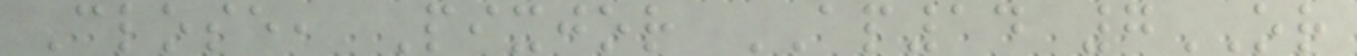Close, Pixjor AP14 7OR
